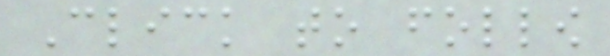Click to follow
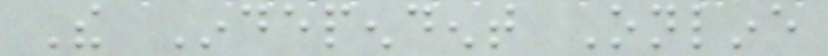The Independent Online
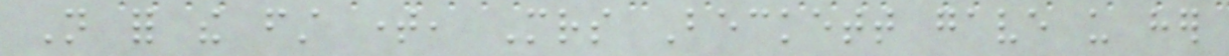Not for the first time, Mrs Beckett gave us her
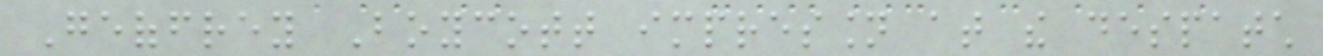Geoffrey Boycott impression at the despatch
